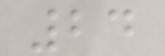24
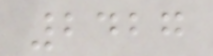2427
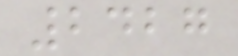2427
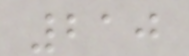210
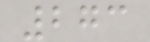273
